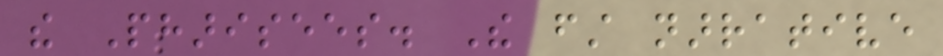the Pharisees. The first narrative
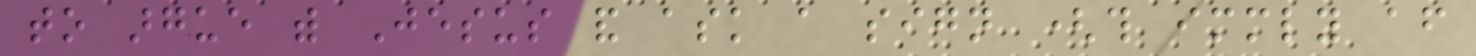to argue with Jesus and ask a sign (this immediately after
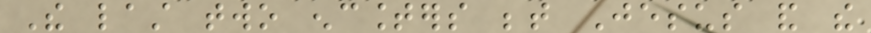The last two encounters between Jesus and the
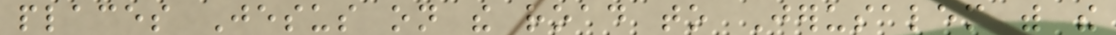places Jesus on the road to Jerusalem with the
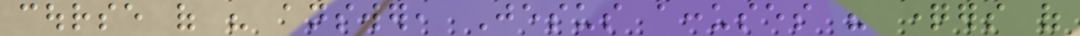course of his answer, Jesus accuses his questioners of
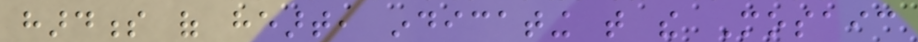hardness of heart, indicating that the Mosaic
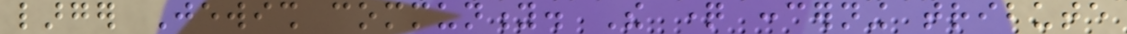larger Jewish community. The question concerning tribute
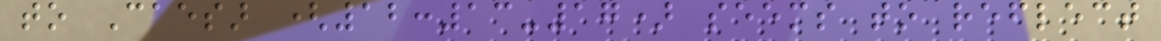to Caesar (12:13-17) seems to reflect
